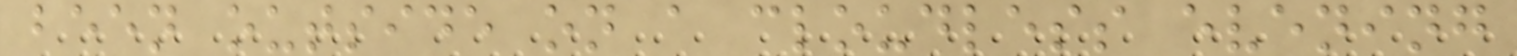been outside on a cloudless evening
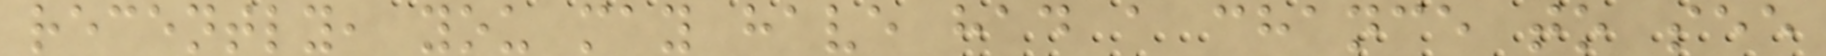recently, you may have had a chance to see
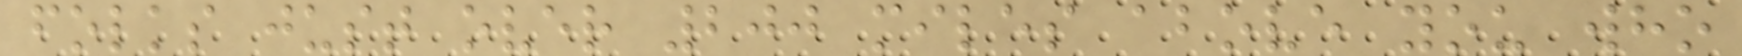folks just over 200 miles above you who
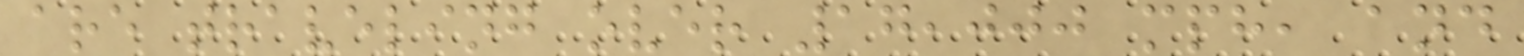are traveling over 17,000 mph, and
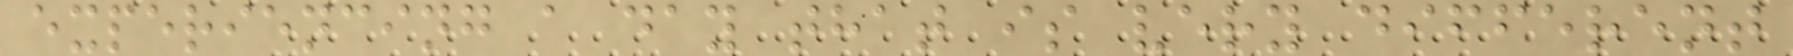experiencing a day that is very different
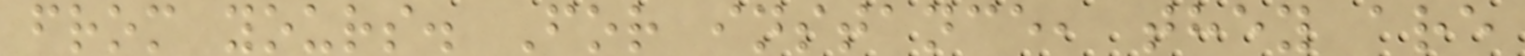from yours. For instance, they are
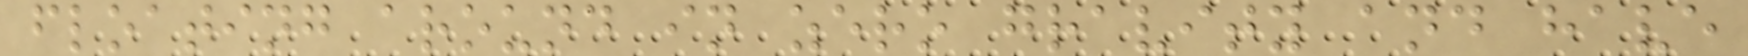floating around in zero gravity and have
